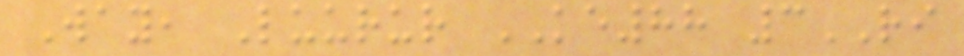Way, Luurur KE88 3RI
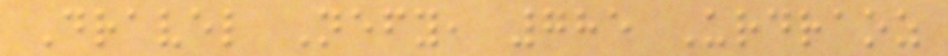Dravel Nefy, 785 Urdraoz
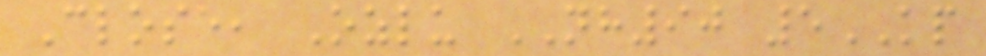Close, Ozlu NH90 5KP
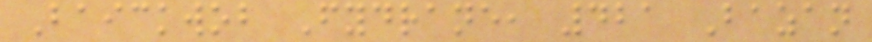Baickwob Fydrane, 421 Bazan
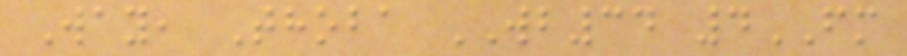Way, Thoba WB34 4FM
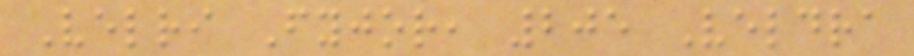Velri Fyjor, 205 Veldra
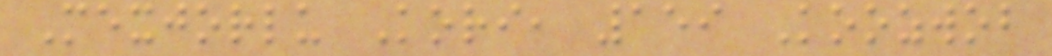Mexjorlu Kori, 159 Koozwob
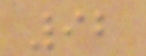92
